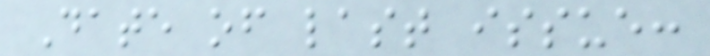Date of last issue:
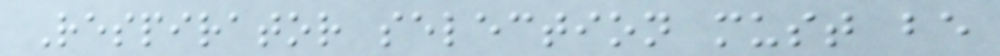Respirator selection must be
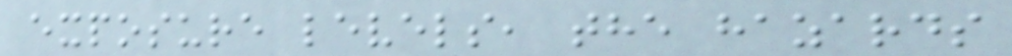exposure levels, the hazards
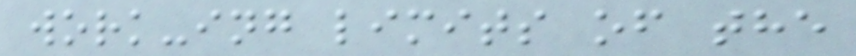work-ing limits of the
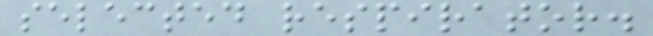selected respirator.
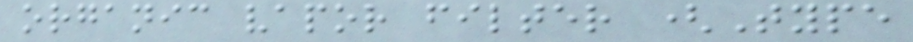organic vapor filter (Type
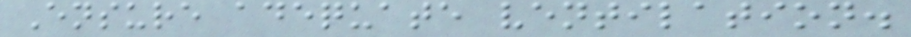Ensure adequate ventilation.
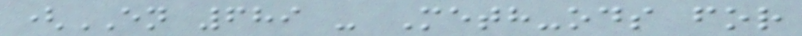(EN 689 - Meth-ods for
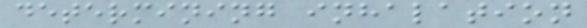determining inhalation
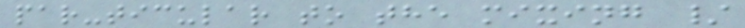par-ticular to the mixing /
